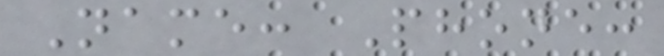Name: Phone:
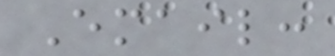Email:
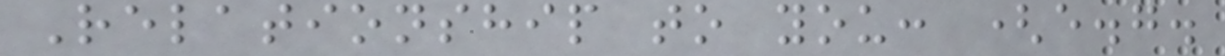Relationship to you: (e.g.
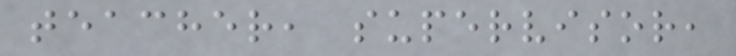teacher, supervisor,
